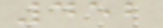452
